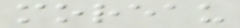moreau
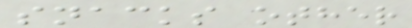snacks other
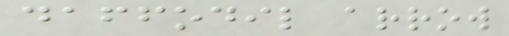daffodil arrow
